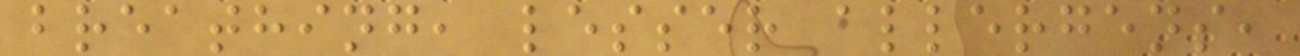breathing, lesser allergens,
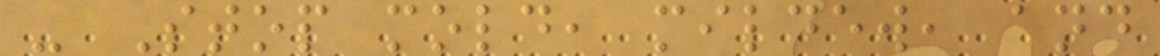- Stop mold, mildew, and
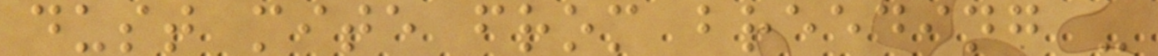dust mite from breeding -
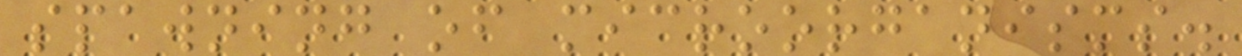spawning of microorganisms.
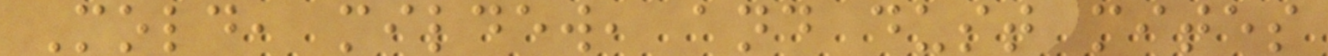Mold, mildew, and dust mites
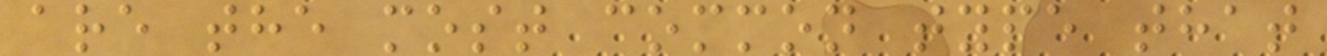are the most common type that
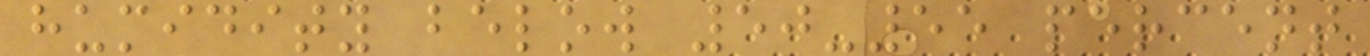humidity below 50-55 percent
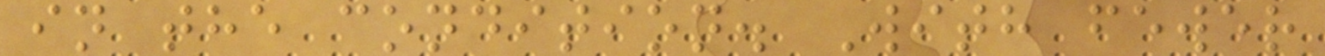in the condition. With fewer
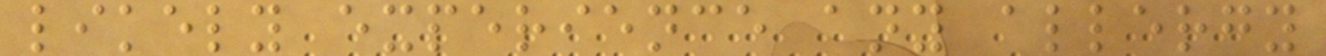likely experience any allergy
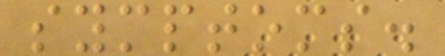symptoms.
